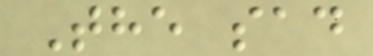The sad
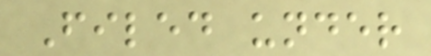Filed under
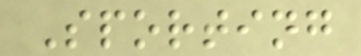Sporting
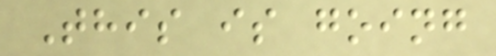This is going
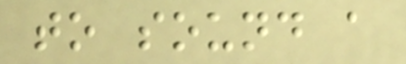to sound a
